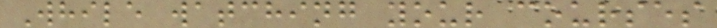While watching your courses
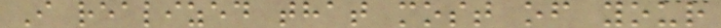I realized that most of your
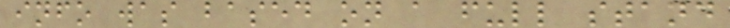info was based on a full stand
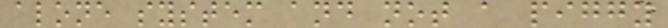alone system and not a piggy
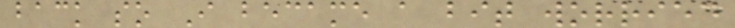back so I became a bit worried
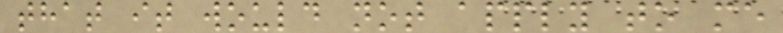that it would not apply to me
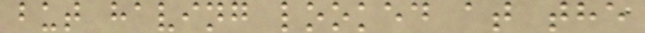but having looked at the
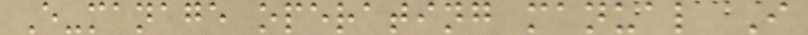E-manage operating manual I
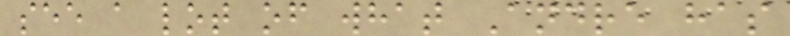see a lot of what Andre has
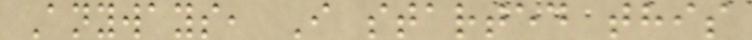Anyways, I started this
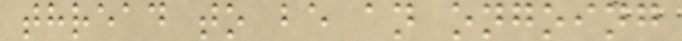thread to be an ongoing
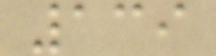139
